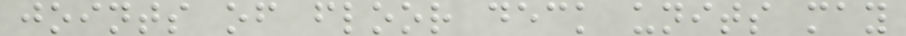joints of floor deck units may
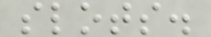slots.
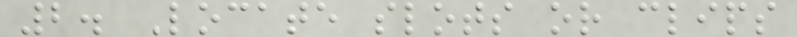2. Locate slots or clips
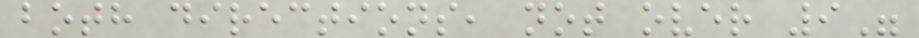both directions, not over 9"
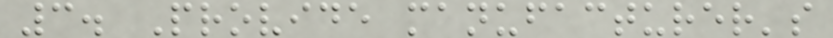3. Provide manufacturer's
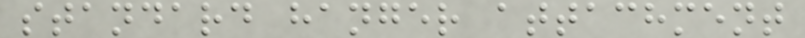standard hanger attachment
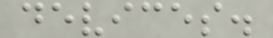devices.
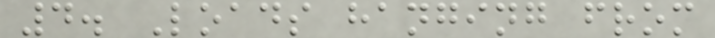4. Loads hanging from
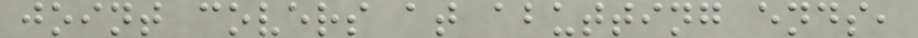joint covers at abutting ends,
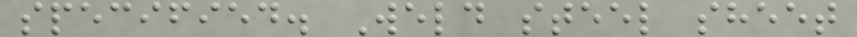specified. Weld steel sheet
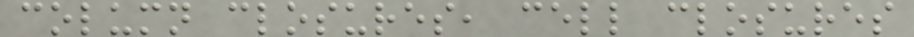column closures, cell closures
